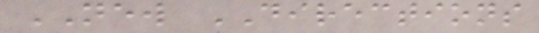NEW DIRECTIONS
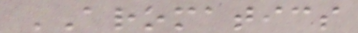AROMATICS
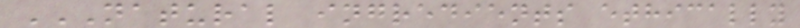NATURAL INGREDIENTS ETHICALLY
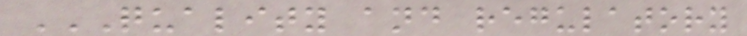QUALITY AND REGULATORY
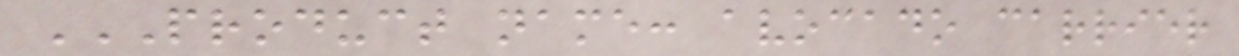PRODUCT NAME: AVOCADO CARRIER
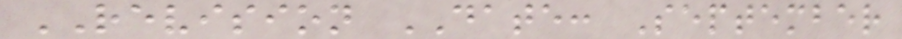REVISION DATE: September
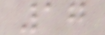17
